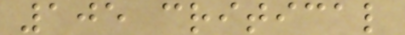105 critical
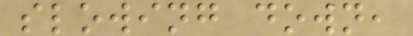slowing down,
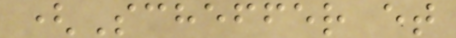(Scheffer et
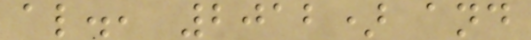al., 2012) and
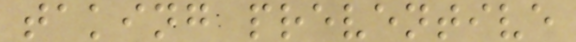taking preventive
